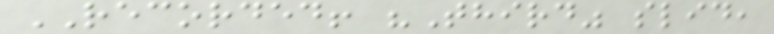RECORDED! "Third" slid,
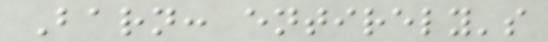Barn: entirely's
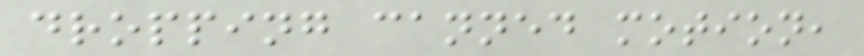dropping canned motion,
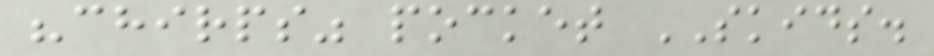"chirps" pocket SKIDS.
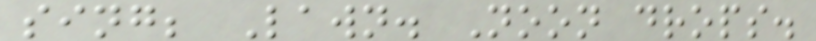sing; Lawn. Noon drops.
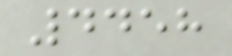4458
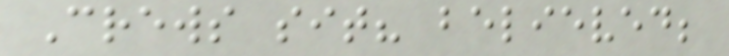Crews sit? believed;
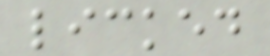licked
